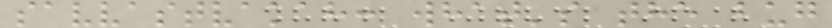savvastvakah: what's the bug
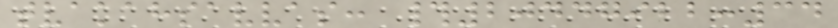tvakahsavvas: #20447922:34
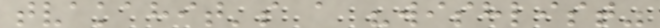tvakahit's a "wishlist"
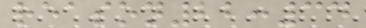reason22:34
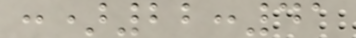:)22:41
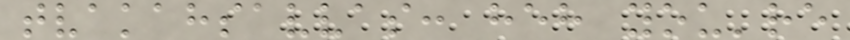tvakahsavvas: heh you're
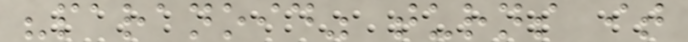"paranoid" turns it
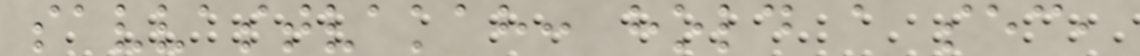savvastvakah: hold a sec,
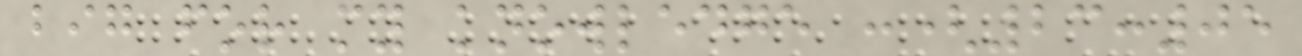big for my knowledge :(23:05
